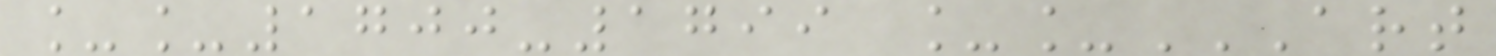__1700-1799 __ART
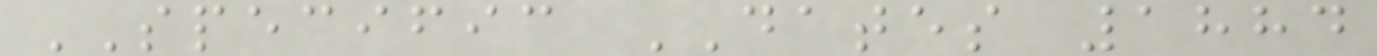SPECIFIC DATES 1884
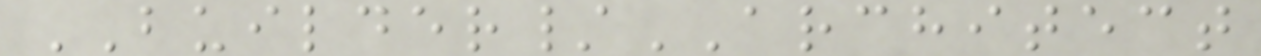BUILDER/ARCHITECT
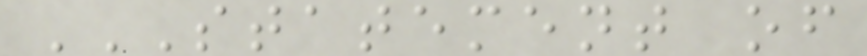STATEMENT OF
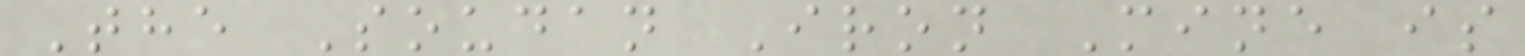The Soudan Iron Mine is
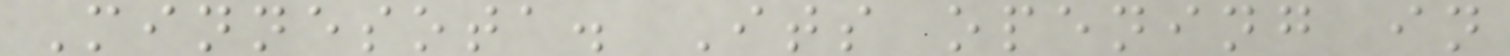Minnesota. Its opening in
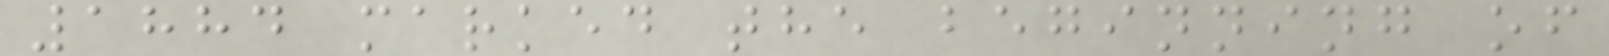1884 marked the beginning of
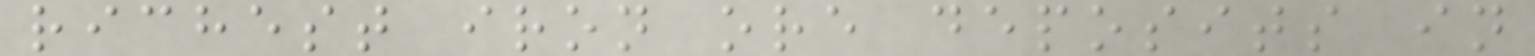richest iron ore deposits in
